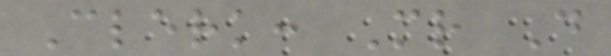Clerk: Mr D
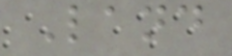Land
